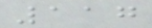117
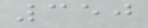350
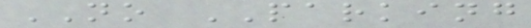NO PARKING
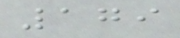179
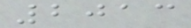2013
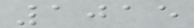1015
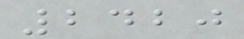2420
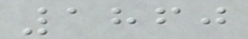1860
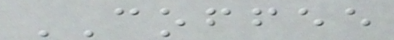COFFEE
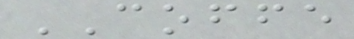COFFE
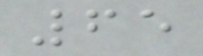65
